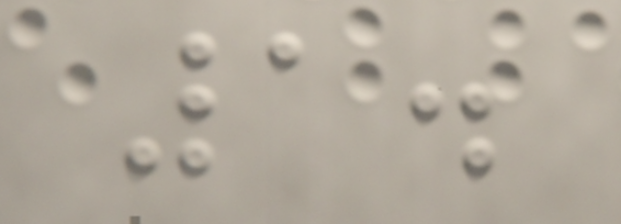1.
